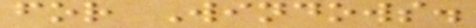for Windows.
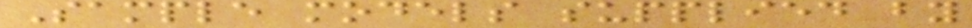Sample models supplied by
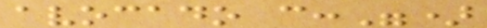avocado c:")
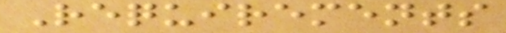Requirements
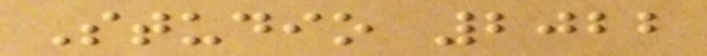Studio 2022
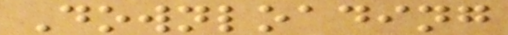Downloading
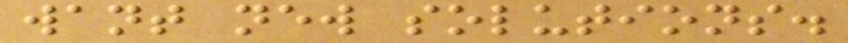want new solutions.
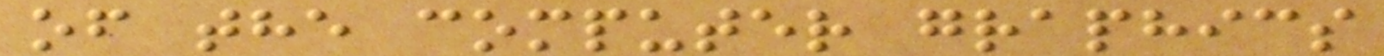of the computer graphics
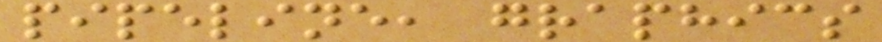pipeline, graphics
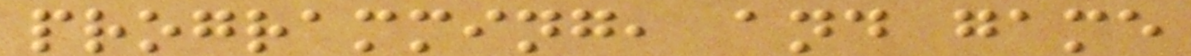programming, and game
